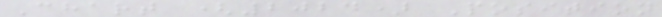Chart (2024) Position
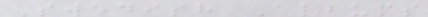Swedish Albums
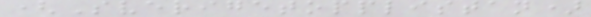(Sverigetopplistan)
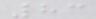83
